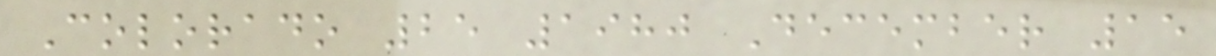Colorado 25 1980 December 15
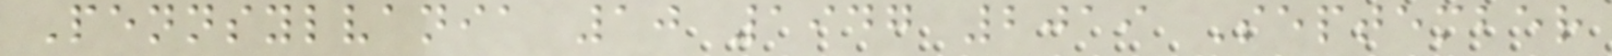Pennsylvania 10 1947 2019 September
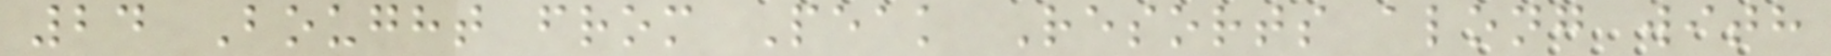24 Bought from Peak Resorts along with
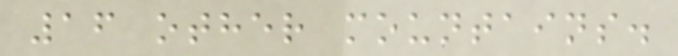16 other mountains.
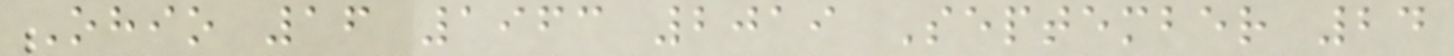Ohio 16 1963 2019 September 24
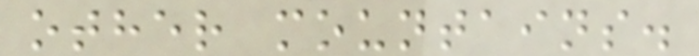other mountains.
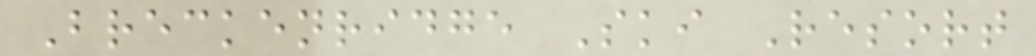Breckenridge Ski Resort
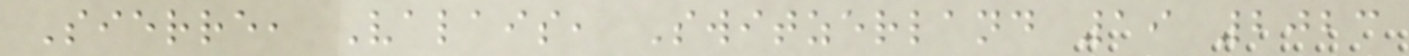Sierre, Valais, Switzerland 19 2023
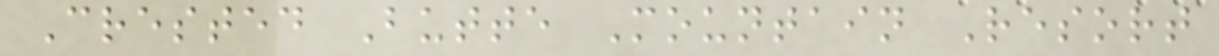Crested Butte Mountain Resort
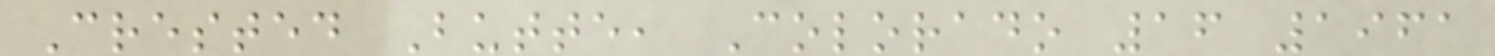Crested Butte, Colorado 16 1961
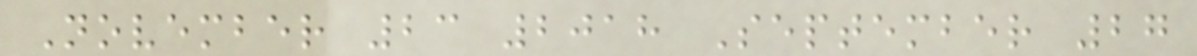November 23 2018 September 27
